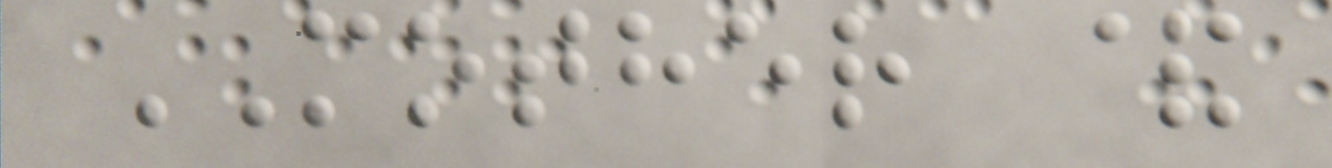MOTHER &
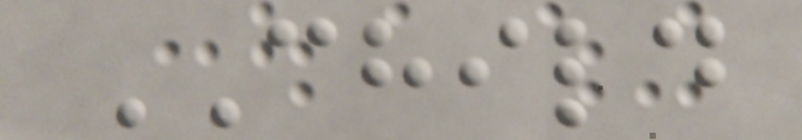CHILD
